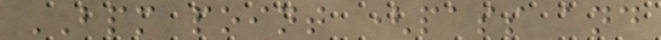BPM point (pass and
